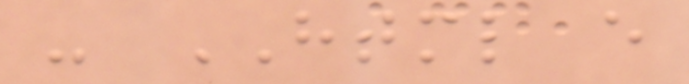- HTML e
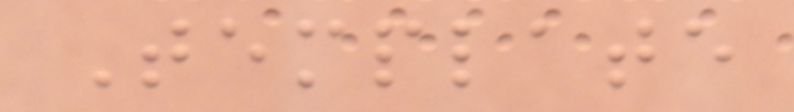Template
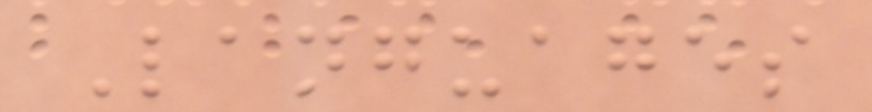Languages
